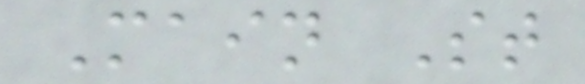Main St
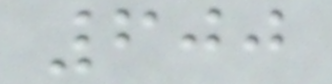600
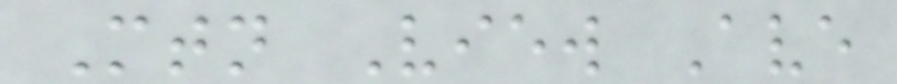Mtn View Ave
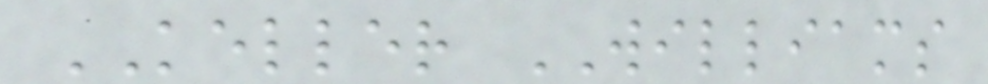KELLER WILLIAMS
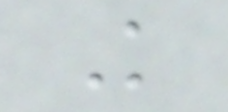K
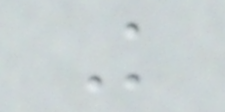K
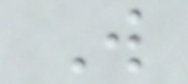W
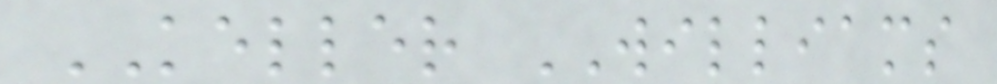KELLER WILLIAMS
